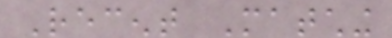Recent Matching
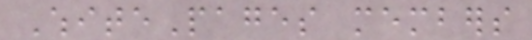WhitePages members
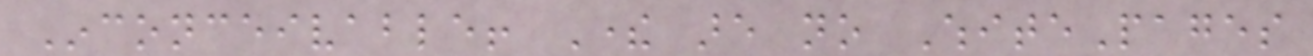Inconceivable! There are no WhitePages
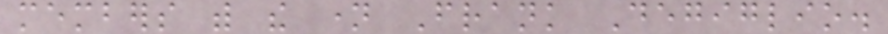members with the name Frank Degiglio.
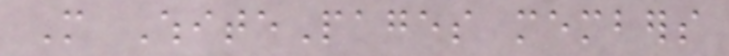More WhitePages members
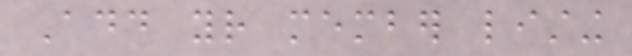Add your member listing
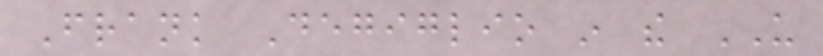Frank Degiglio in the US
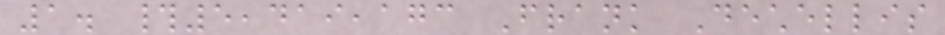1. #5,419,173 Frank Dechellis
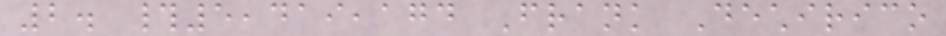2. #5,419,174 Frank Dechirico
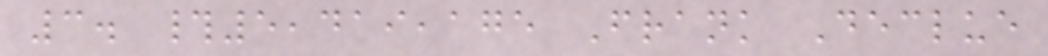3. #5,419,175 Frank Declue
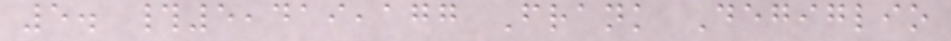5. #5,419,177 Frank Degiglio
